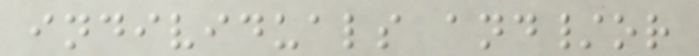individuals and/or
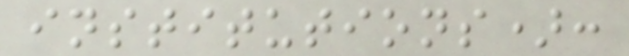institutions):
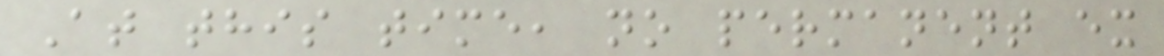At this time, no permanent ex
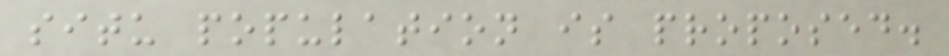situ population is proposed.
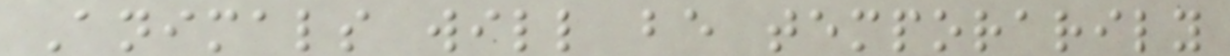Animals will be temporarily
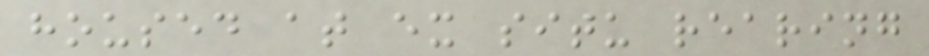housed at ex situ rearing
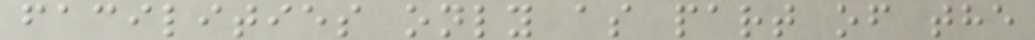facilities only as part of the
